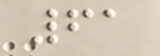61
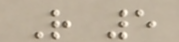R 5
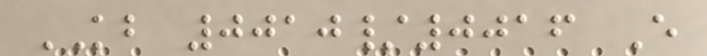KB 0010/0016 E
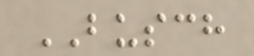BUSCH
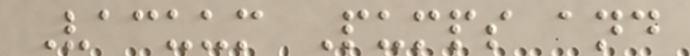Vacuum Pumps and
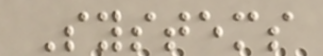Systems
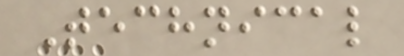Technical
